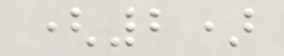(2)
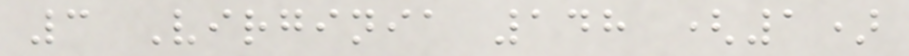3 Virginia 148 (1)
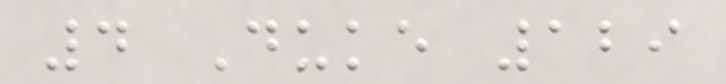4 Duke 129
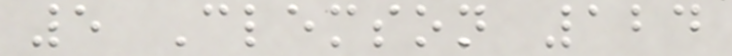5 Clemson 124
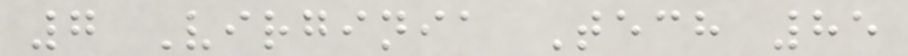7 Virginia Tech 85
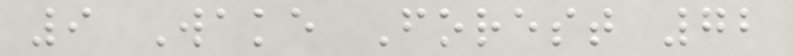9 Wake Forest 72
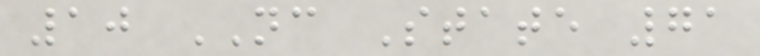10 NC State 71
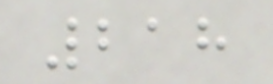218
